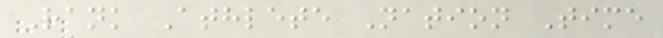Rank Athlete Nation Time
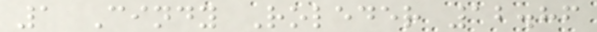1 Cindy Roleder 12.86
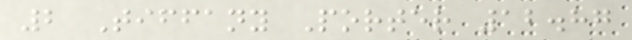2 Tiffany Porter 12.87
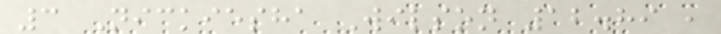3 Nickiesha Wilson 12.89 ,
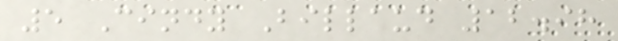5 Cindy Billaud 12.98
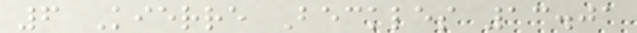6 Kierre Beckles 13.01
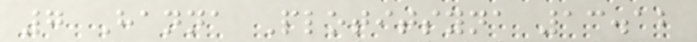7 Hanna Plotitsyna 13.12
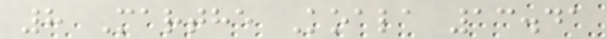8 Marthe Koala 13.41
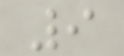9
